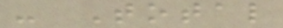- Total
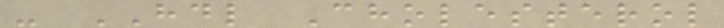- HDL Cholesterol
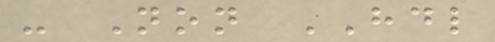- Non HDL
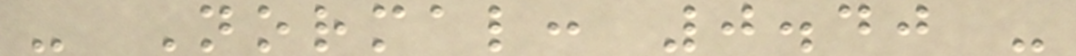- Normal: 0.40 -
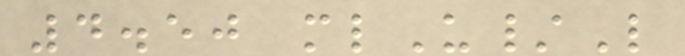4.50 mlU/L
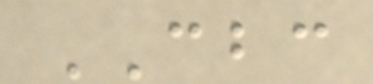CBC
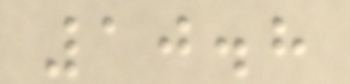10.8
